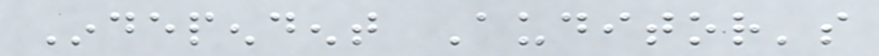Independent Auditor's
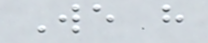We have
